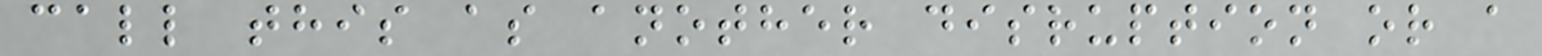call this as another disruption or a
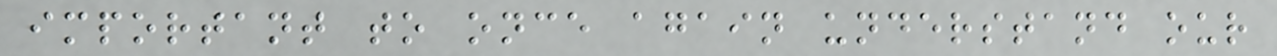important to once again understand our
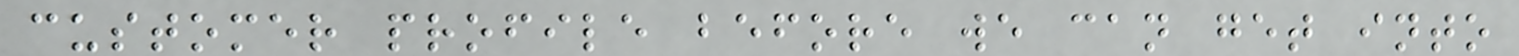customer profile before we can get into
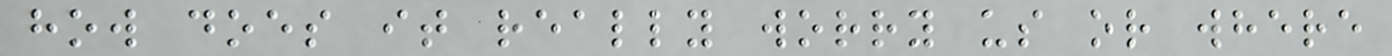how does it really worry us or where
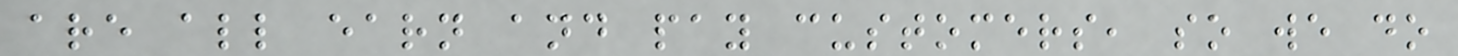are all earn and pay customers, so we do
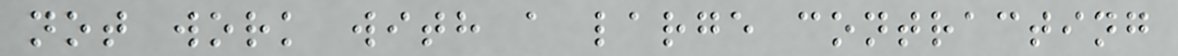not work with a large contracting
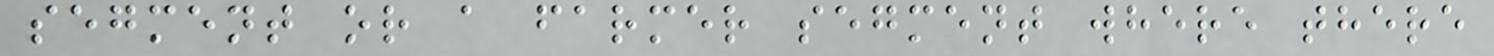segment or a farmer segment where there
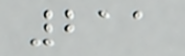211
